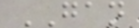GAN
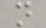n
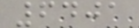6401
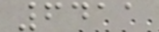6411
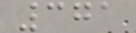371
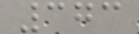373
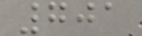701
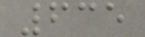635
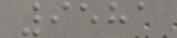9581
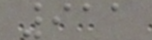911
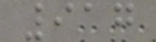917
